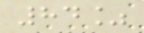84%
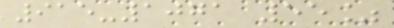915-1071 55%
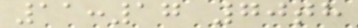11:17 70th
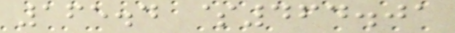165.4 $464.01
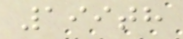199th
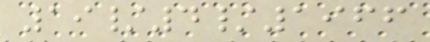19/4/1966
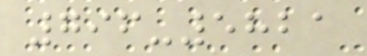796-5821
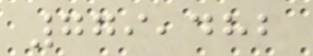779,482
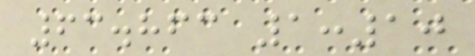63.863 1:10
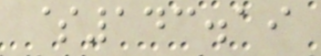$143.19
